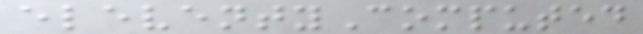eleventyComputed
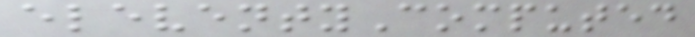eleventyComputed
